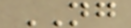NG
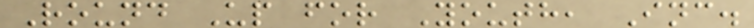Round Up for Youth, Inc.
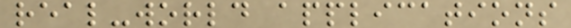real-world applications
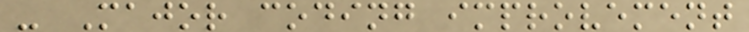- Major coding improvement
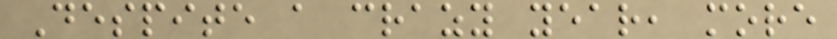Despite a crazy year, more
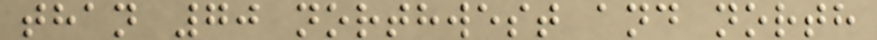than 70 northwest and north
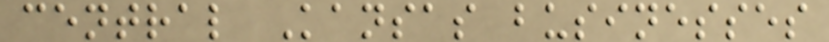central Kansas businesses
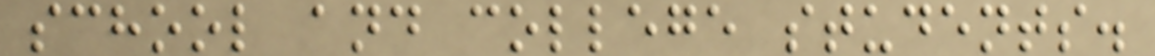school and college students.
